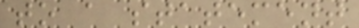to a statement
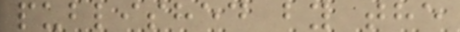published by the
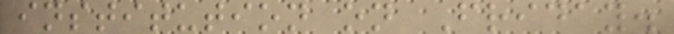institution on Friday.
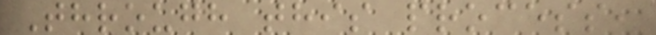Through this process,
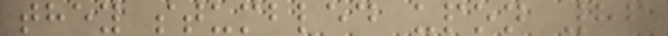they stumbled upon 86
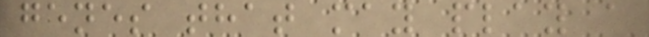genes that may play a
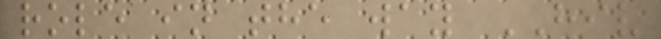role in the way HIV
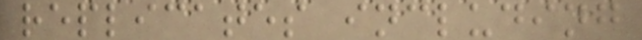replicates including
